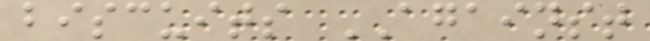biscuits AGAINST
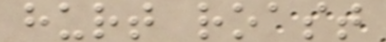hurt roast
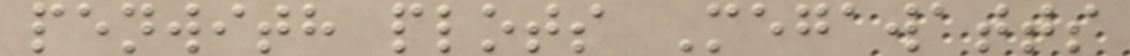penwith plots Megawatts
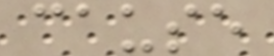cause
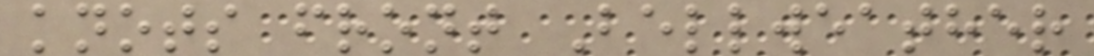knots front Bellweather
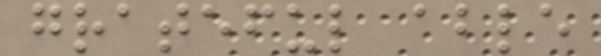grateful able
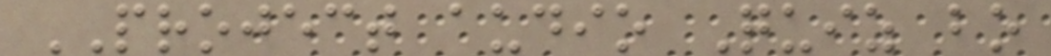PROJECT audio Quiz bo
